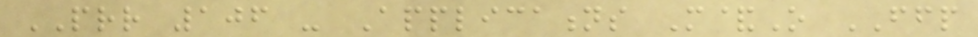PRR 106 - Applications M&O FFP
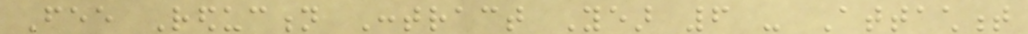Fee Reduction Contract Year 6 - Attachment
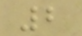2
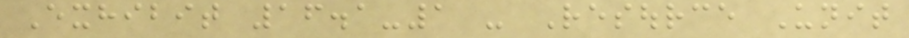Exhibit 16.1-1 - Resource Unit
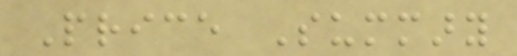Price Summary
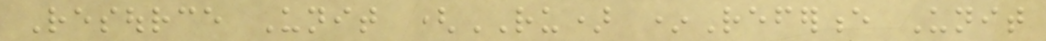Resource Unit (RU) *Reference Unit
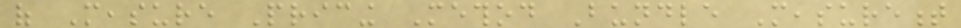of Measure Pricing Method Bundle Measurement
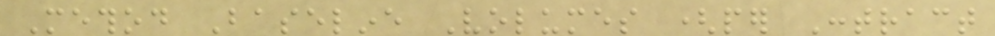Method Baseline Volumes (per Contract
